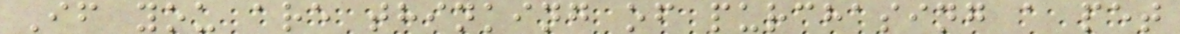If you are thinking of purchasing a pet
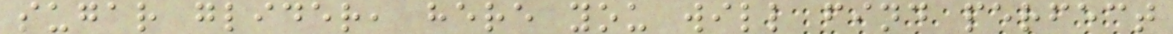sugar glider, here you will find perfect
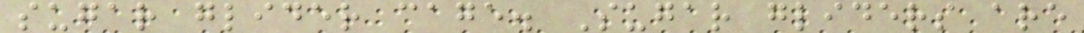sugar glider cage. Sugar gliders are
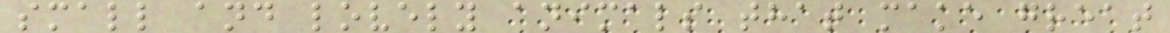small and lovely animals that make great
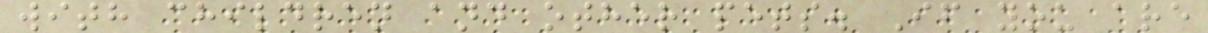with children and other pets. If you are
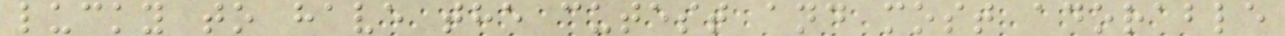lucky to have the cutest and most adorable
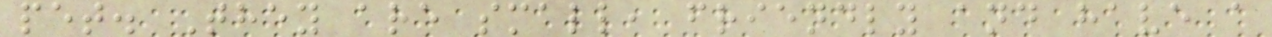pet. They are small, friendly and have a
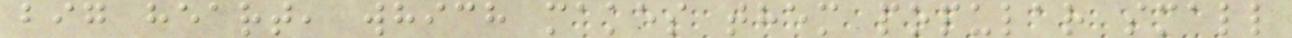big heart, which makes them popular small
